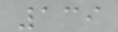139
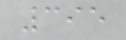395
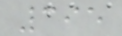395
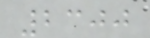2300
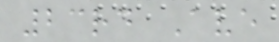23rd Ave
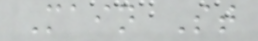Main St
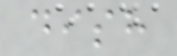dish
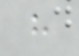h
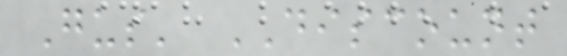Gus' DISCOUNT
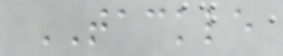TACKLE
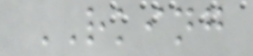RKING
